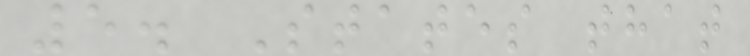5. States that
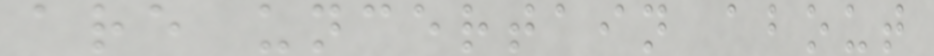are uncertain about
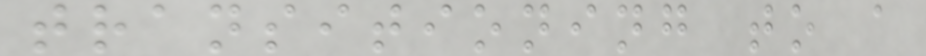transitioning to a
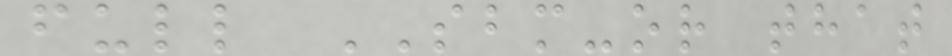full SBM-or that
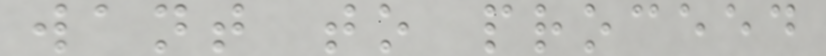want to proceed
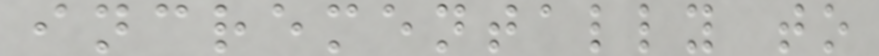incrementally to
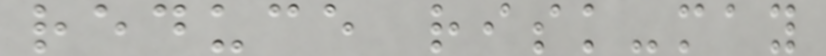reduce risk-may
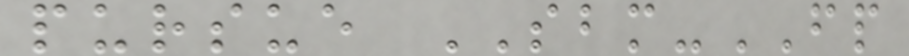pursue SBM-FP
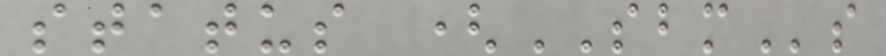status (SBMs
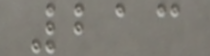213
